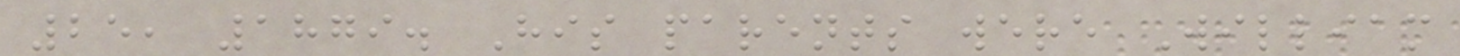25, 1879. His parents were William
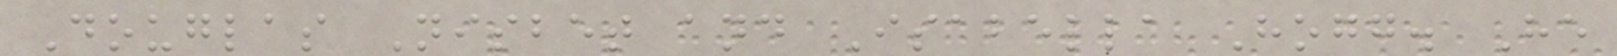Douglas Nisbet and Isabella Hogg. He
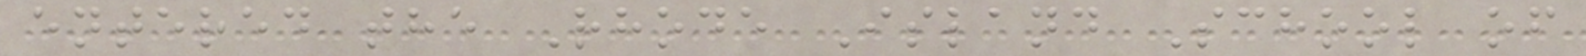entered the Rhode Island School of
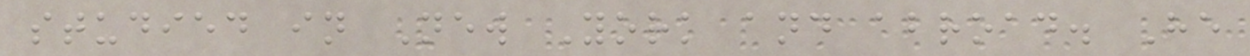studied in New York and abroad. He
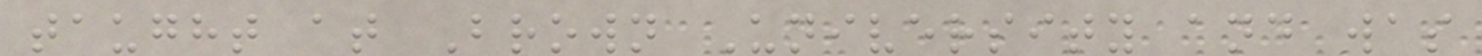taught at Brown University and was
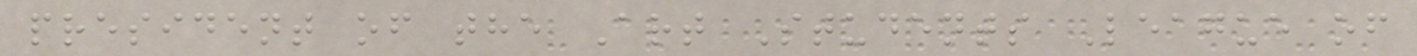president of the Art Students League of
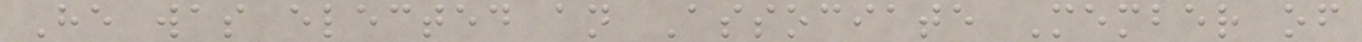He was elected an Associate Member of
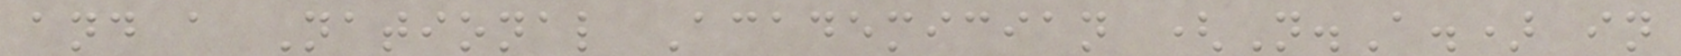and a National Academician (N.A.) in
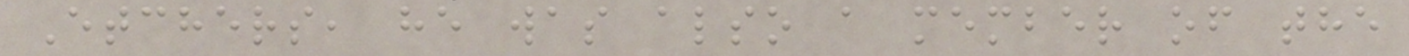Etchers, he was also a member of the
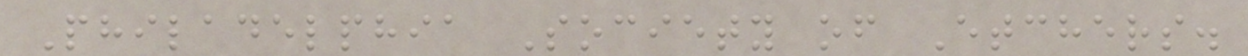Philadelphia Society of Etchers.
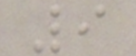9
